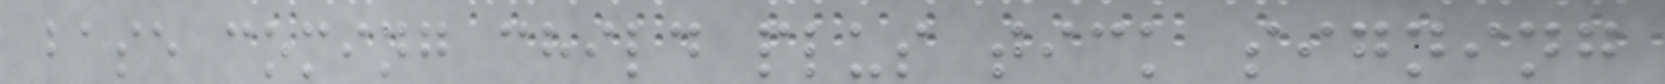base coming child plus tick signing
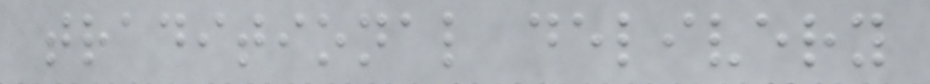traditional delivery
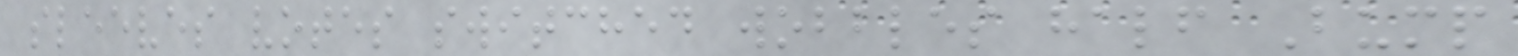sleeves votes switched wobbles half Bump
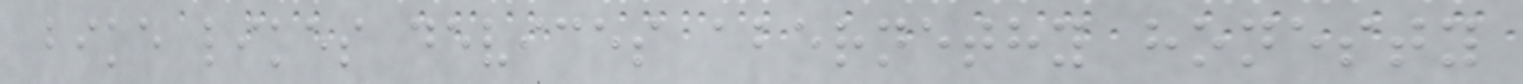bike likes devices abernethy honesty
